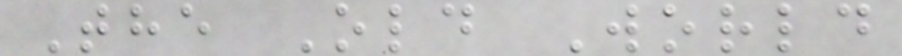The Old World
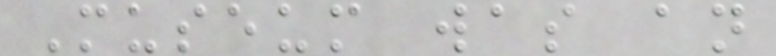Museum was an
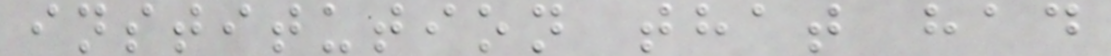institution that had
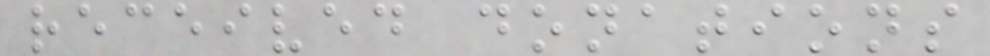received donations
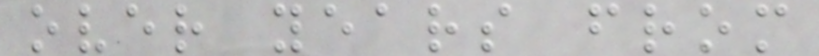over years from
